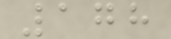178
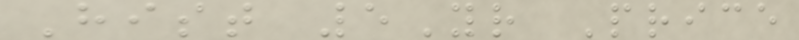Hist 5Yr Price
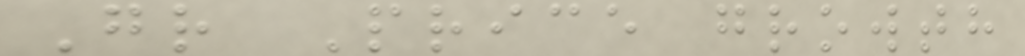Gr Price growth
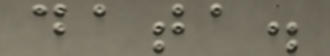data.
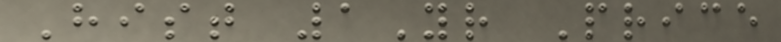Hist 1Yr Price
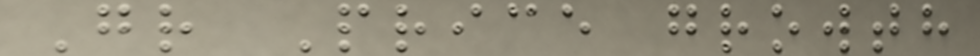Gr Price growth
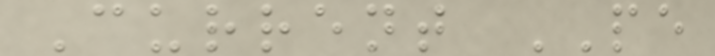Current PE
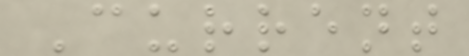Current
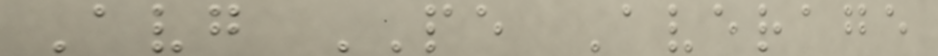Avg PE Average
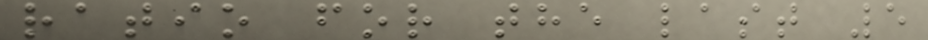ratio for the last 5
